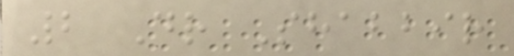2 Dr Shabbir
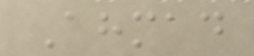Ahmad
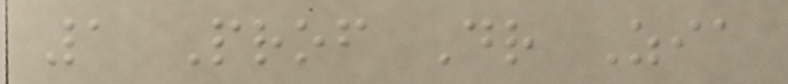1 Prof Dr Zia
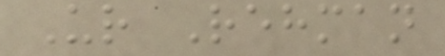Ur Rehman
